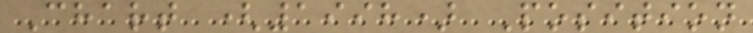Chart (1998) Position
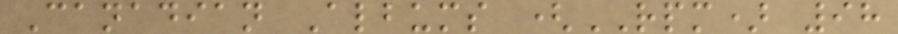Canadian Albums (RPM) 98
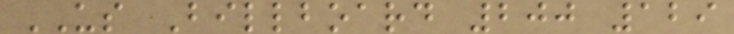US Billboard 200 129
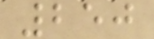250
